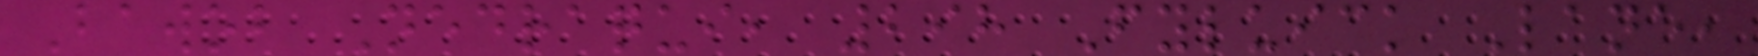Bawob Nedraqui, 298 Fyluick Lane,
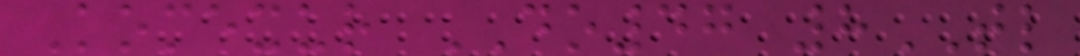Komexur DO47 8TL
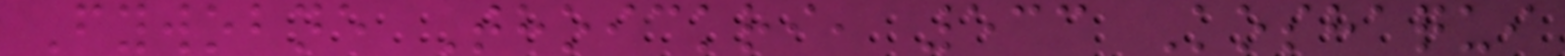Fywobne Thoickri, 533 Koshaqui
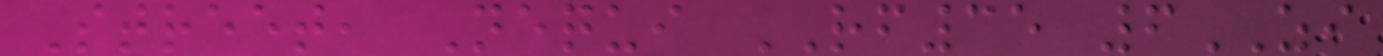Street, Nequi RF35 6ZI
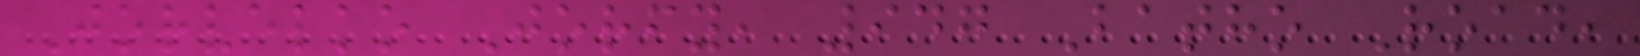Jorvelko Jorfy, 947 Batho Road,
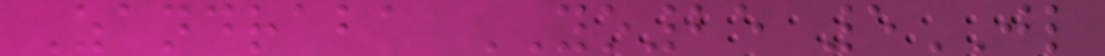Zandraba YO25 5JL
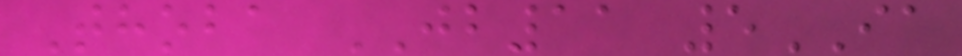Thoba JB11 5IA
